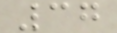37
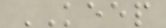KEEP
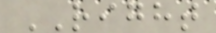RIGHT
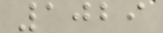1029
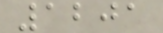1201
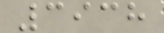3938
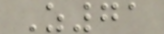Z71
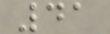41
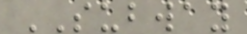SUBWAY
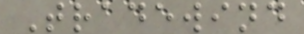Tradewind
